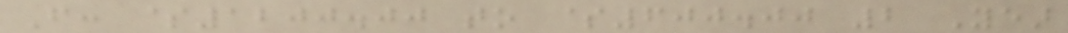From: $1200.00 to $600.00 2 Year
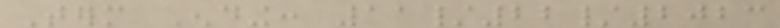Term Ending: 11/22/2023
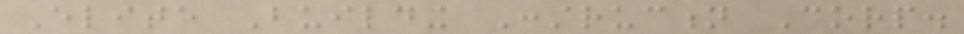Elite Building Construction Corp.
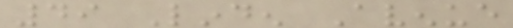49 Linden Avenue
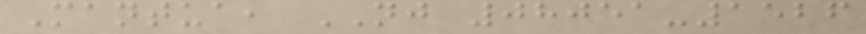Mantua, NJ 08051-1526
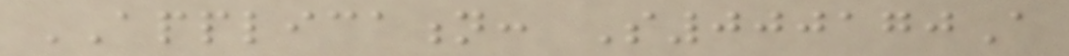APPLICATION: S000170A
